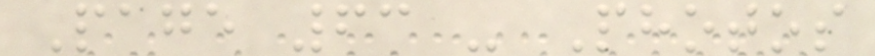Page 63 - Photos
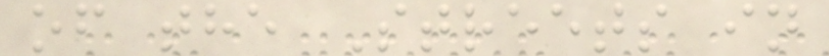of the Streets in
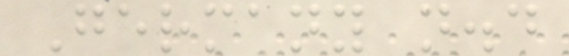Germany n.d
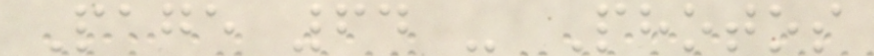Page 64 - Photos
